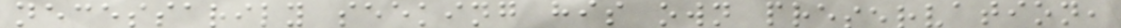necessarily seeking his own preservation,
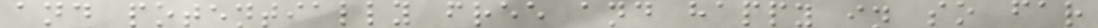and potentially free and happy in so far
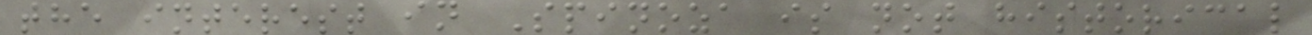the interest in Spinoza is not historical
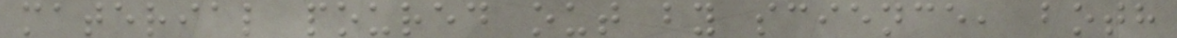material poured out by science, both
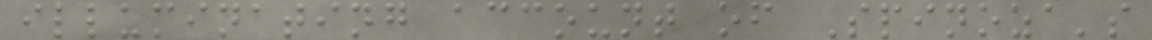illuminating account of Spinoza's
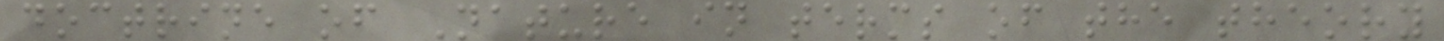doctrine of Nature in terms of the theory
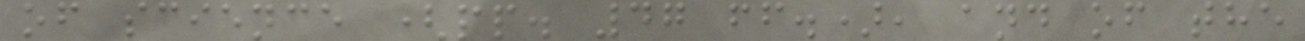of science (pp. 47 ff.), and of the
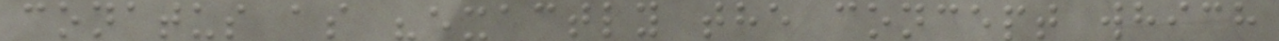conatus as "exactly the concept which
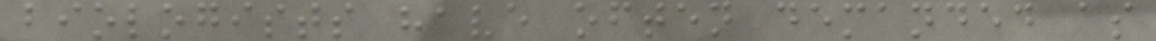biologists have often demanded as
